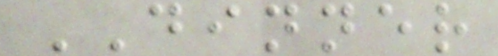DINNER
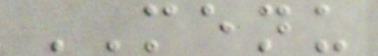MENU
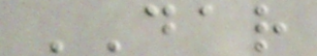DAR
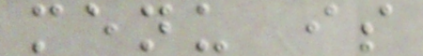menu is
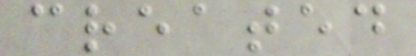created
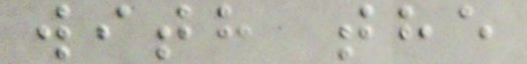with the
